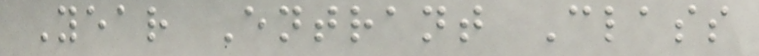Year Entrant Class
